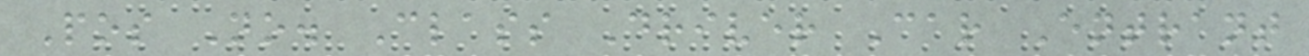Pos No. Class Driver Car Entrant
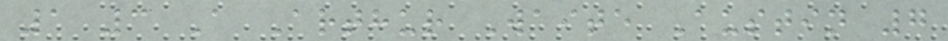1 3 A Arthur Waite Austin 7
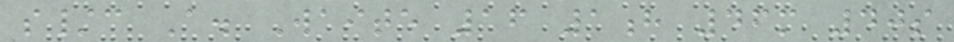s/c A. Waite 16 1h 46m 40s
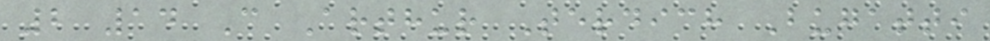2 14 C Arthur Terdich Bugatti
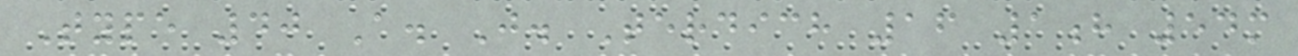Type 40 A. J. Terdich 16 1h 54m
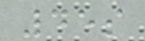45s
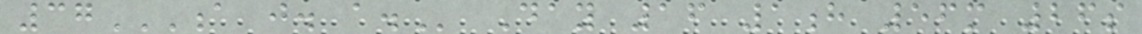37A J. A. Day 16 1h 56m 26s
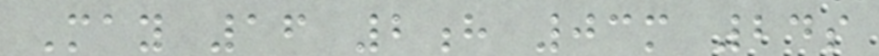May 16 2h 03m 24s
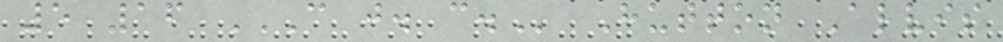5 16 C J. C. Hutton Alvis
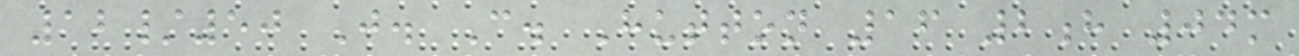12/50 J. C. Hutton 16 2h 04m
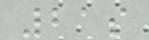21s
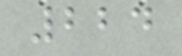224
